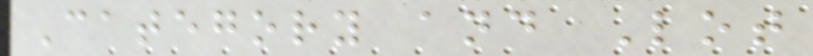Category and Lot
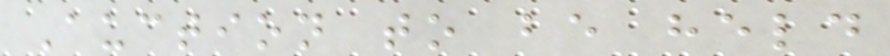Auction to be held
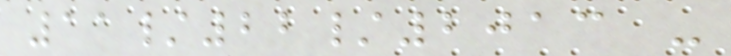11/22/2013 -
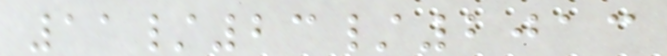11/23/2013
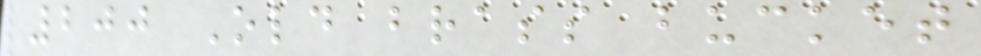200 Old brass bucket
